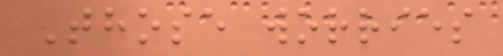Those worries
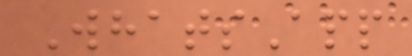WhatsApp
